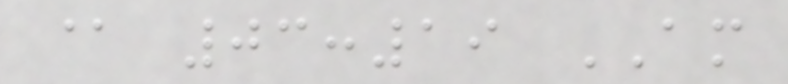@ 03:19 AM
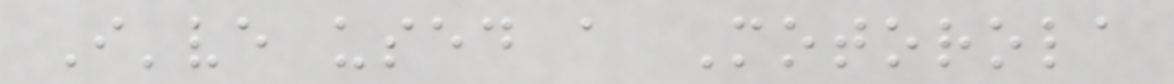I've used a Motorola
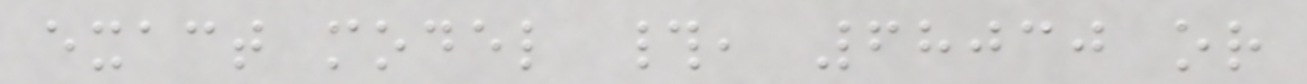exact model #, 68030 or
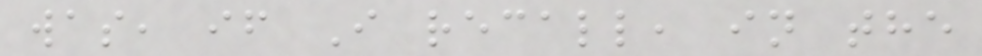was, if I recall, in the
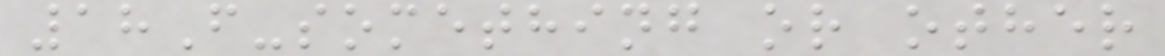18F-something or other
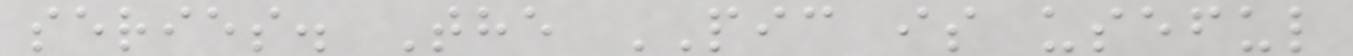series. The PIC is useful
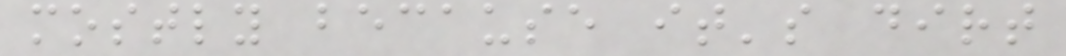mostly because it's dirt
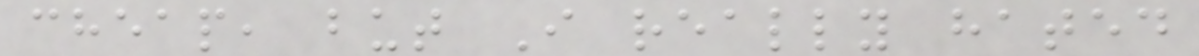cheap, but I really hated
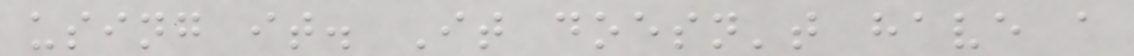using it. It doesn't have a
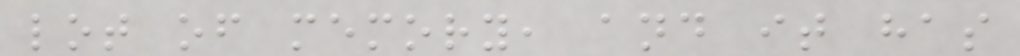lot of memory, and it has
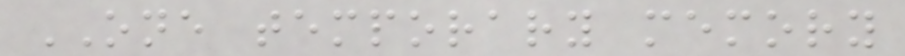ONE temporary memory
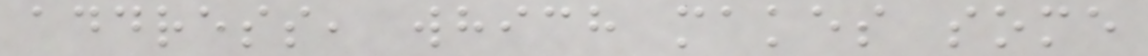address, which makes some
